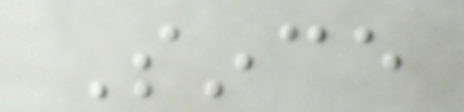Since
